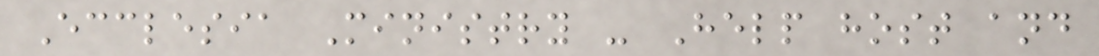Ecclesia Ministry - Help host and
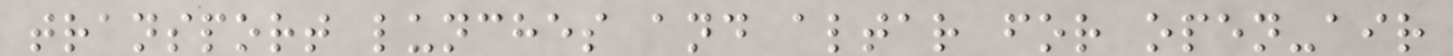transport lunches and altar for open-air
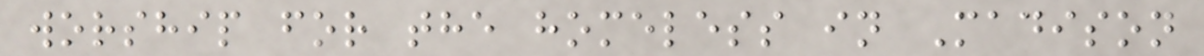worship for the homeless in Madison
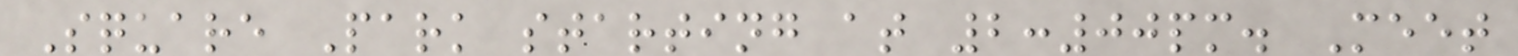Square Park starting at 2:00pm. Meet
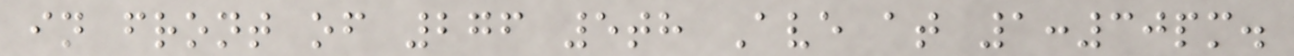in front of 276 5th Ave at 1:30pm.
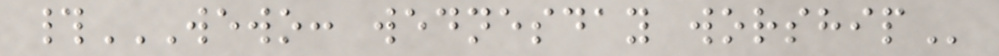#WEWO: WEDNESDAY WORSHIP
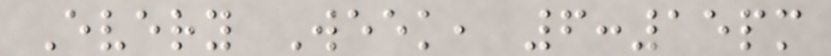Every Week, 6:15pm
